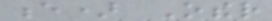e) Other
